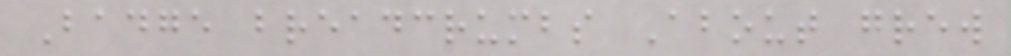Badge breadcrumbs About grew
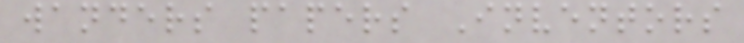wanders papers Inventors
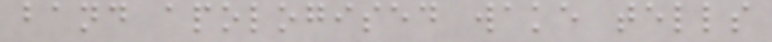band apologised wake tells
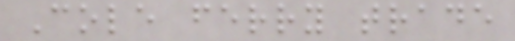Cole ferry trade
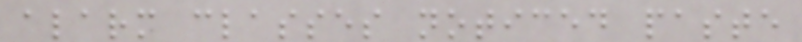alarm classes noticed paste
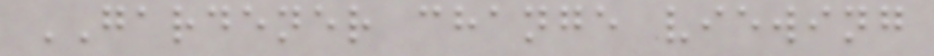GARDENER change viewing
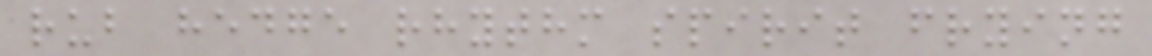rub hedge rhythm spirit frying
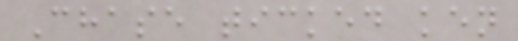Chase ticked ken
